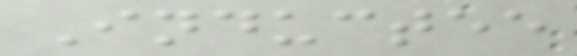Inductee
